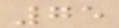75
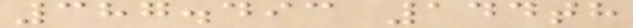387.493 144th
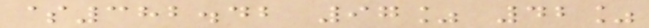$382.42 97% 42%
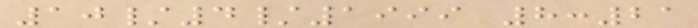10/4/1999 8:21
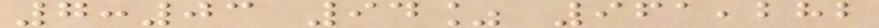7:03 94% 961,282
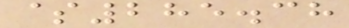$285.38
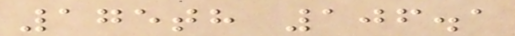175th 106.1
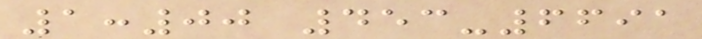1:00 453-6691
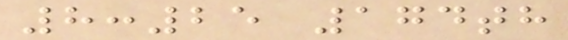8:25 174th
